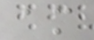am
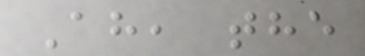Ah, the
